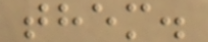them.
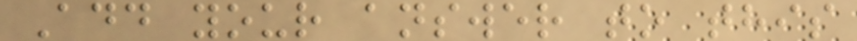Add your answer to this
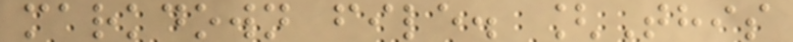markdown file. [This
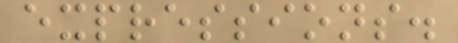expressions.
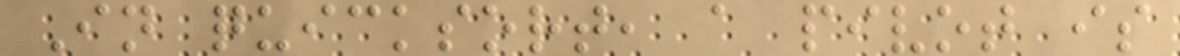In quicksort, a pivot is
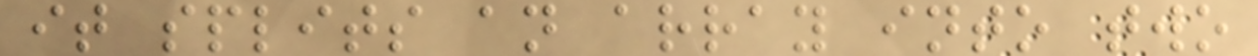it splits an array into two
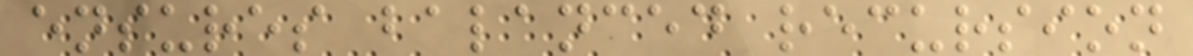ensures balanced recursion
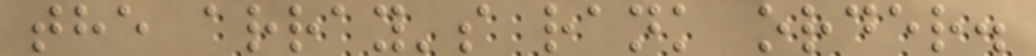the array's rank order.
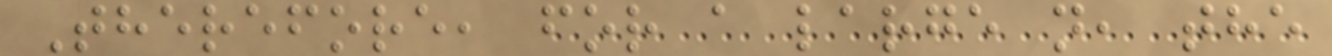Therefore, for a large n, the
